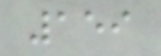159
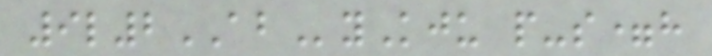9l2AByKju p-s=h
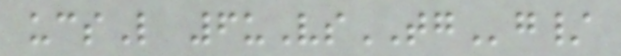ucsL 6uVsTGg/
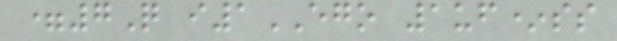=7Q i1EGO 1uf*ss
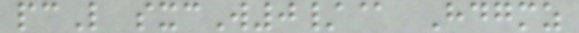pcL sxcW0/@ Hdgmz
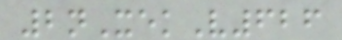2nXekV626
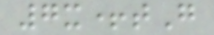7x+tG
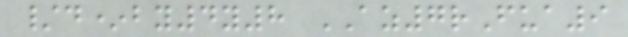/d*by4y8 AZ7rFua9
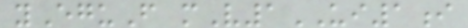yEguF mV1UI1i
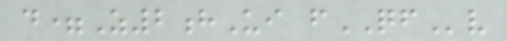d=Z2hUi fQFv
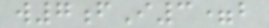w7fI3=b
